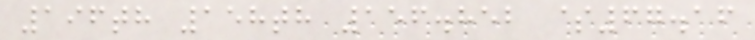196th 158th 156.852 $67.16
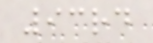93rd
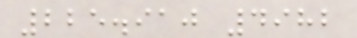225.910 4982
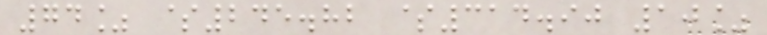74% $245.82 $314.90 10%
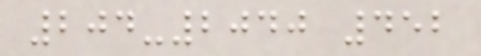204-2040 452
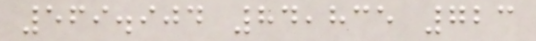569.904 84,835 723
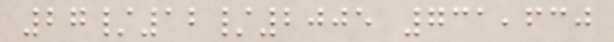27/12/2005 731,630
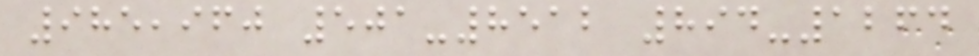985,960 501-8512 894-1264
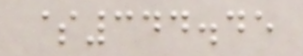$344.45
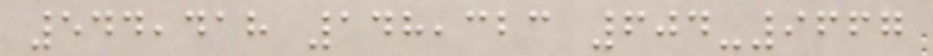544,418 148,323 604-9667
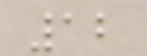12
